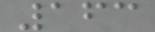163
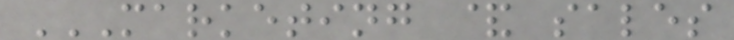MARKETING & SALES
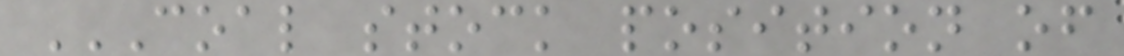COAL STOCK POSITION OF
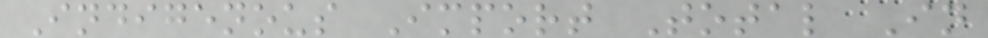Indigenous Import Total In
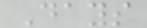Days
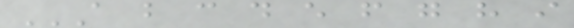A B C D E F G H I
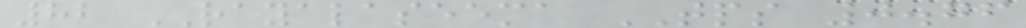82 RAYALASEEMA TPS 0.76
